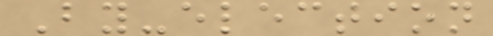By-election
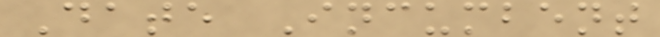Date Incumbent
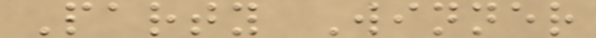Party Winner
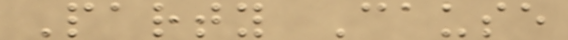Party Cause
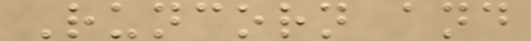Runcorn and
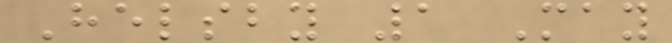Helsby 1 May
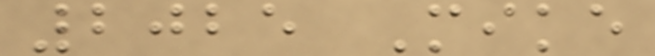2025 Mike
